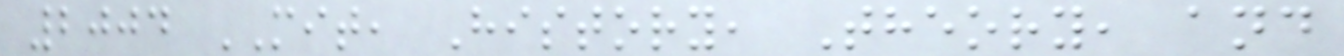2004 MIT, History, Theory, and
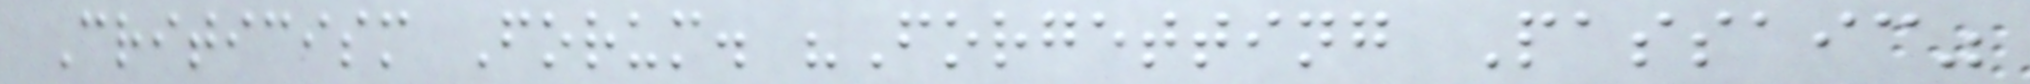Criticism Forum. "Forgetting Passaic"
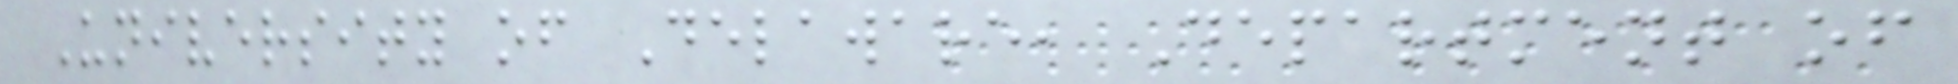University of Delaware, Department of
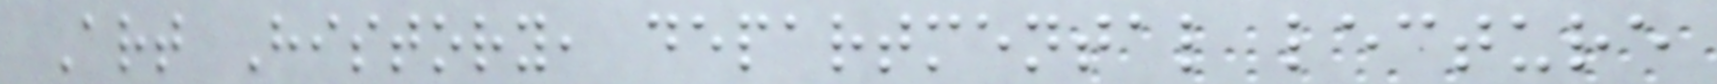Art History, departmental lecture
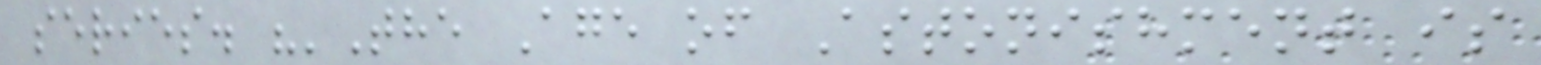series. "'The Age of Astonishment is
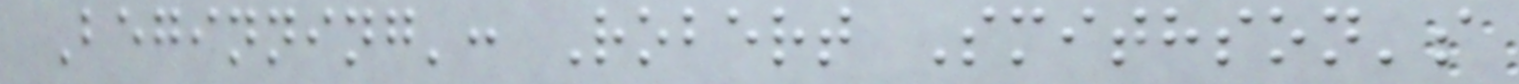Beginning': Robert Smithson's
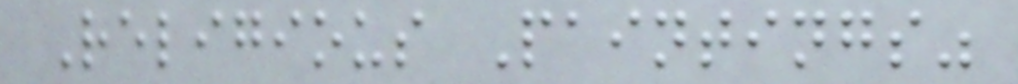Religious Paintings"
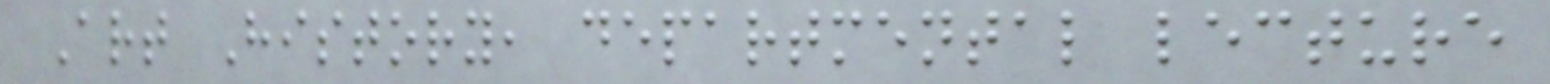Art History, departmental lecture
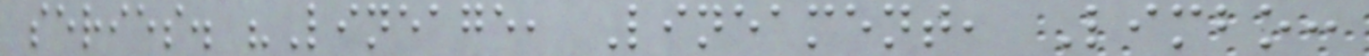series. "Lineage, Lineament, Limbo:
